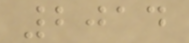2014
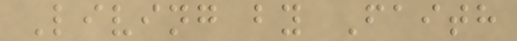Living by Faith
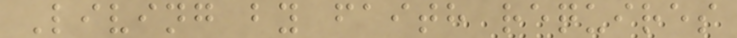Living by faith requires
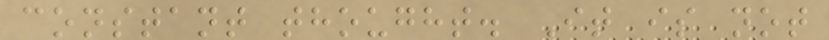constant thought. It is not
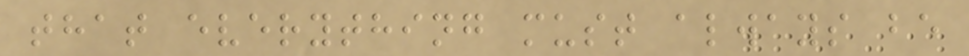that everything must always be
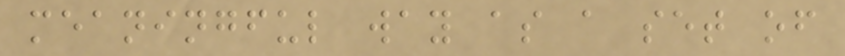meaningful way as a set of
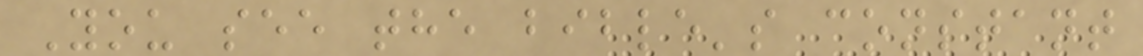You see the bible's constant
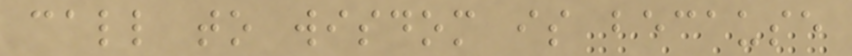call to wisdom is because
